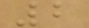2
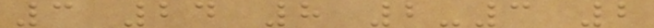3 24 8 2-3 2
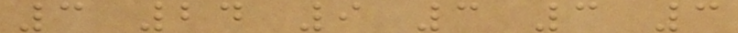3 24 9 3 3 3
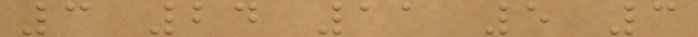3 24 11 5 3
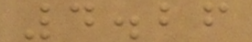4.26
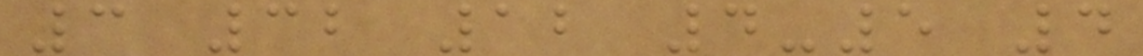3 32 12 4-5 4
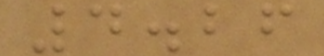4.26
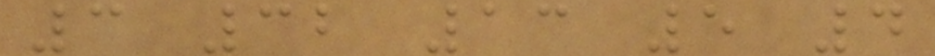3 32 13 5 4
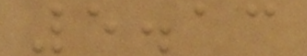5.13
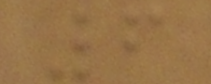6
